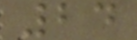24
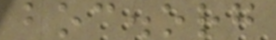boc.org
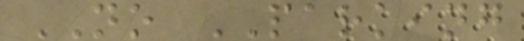NO PARKING
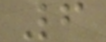6
